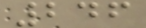246
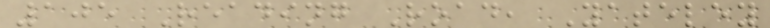105 Reading Road, Yateley
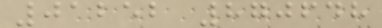01252 870648
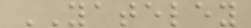YATELEY
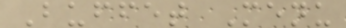Buffet Menu
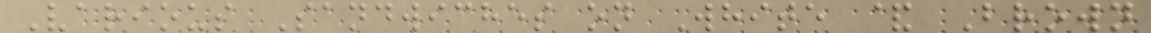Various Sandwiches on White & Brown
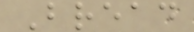Bread
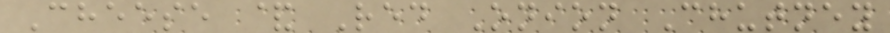Cheese & Red Onion Chutney
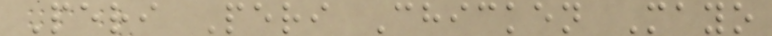Peri Peri Chicken Mayo
